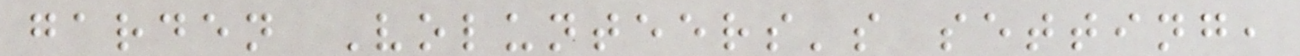garden Volunteers's setting,
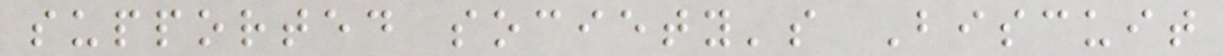supported society's Biscuit
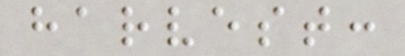harvest:
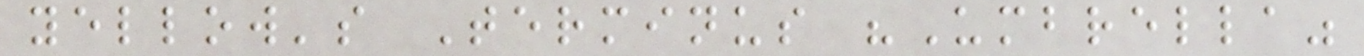yellow's Terminus "Umbrella"
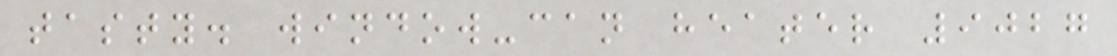tasty. window-can heater 9027
